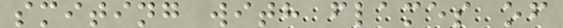smiting with flames of
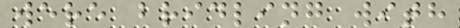were bridling with
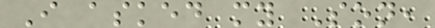I asked my Son,
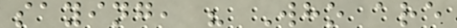saying, " Who are
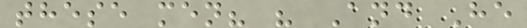these men? " And He
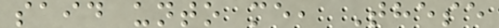said unto me, These
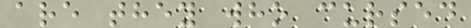are they who cursed
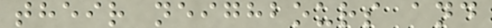their neighbours and
